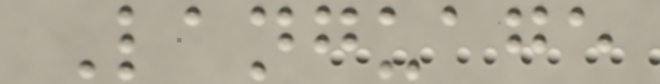Language
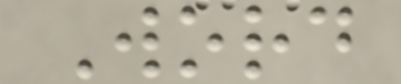Word
